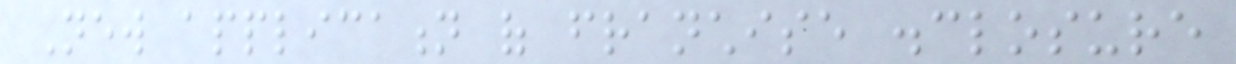New application of franchise disclosure
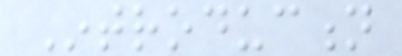Introduction
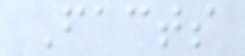Facts
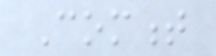Comment
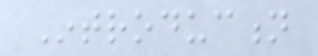Introduction
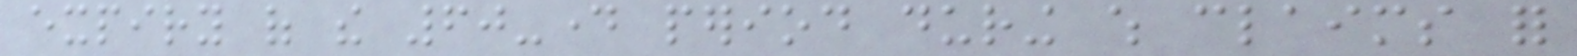expiry of the 60-day period during which claims for
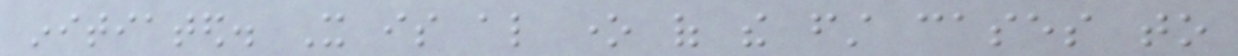initiated. It is also one of the first cases to
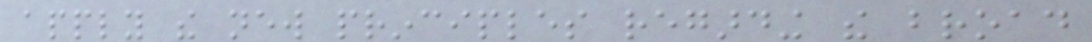apply the new principles regarding the broad
